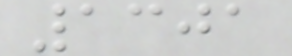1301
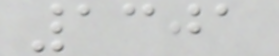1301
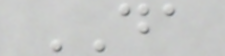DA
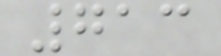713
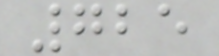725
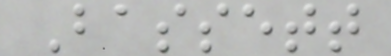Bassett
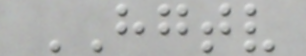HGTV
